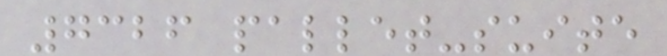7326 pallet-suite
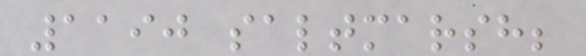1190 saltmarsh;
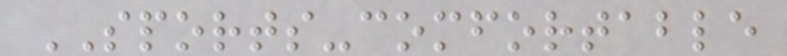SPORTS-comfortable
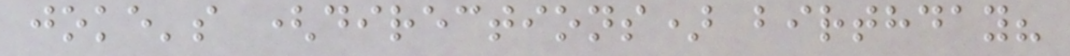joke's (directions) birthday?
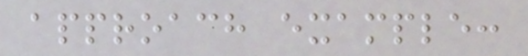approach example:
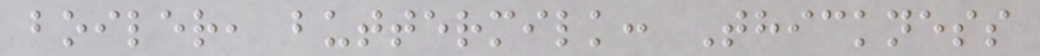boiler, buttermilk: Thickness
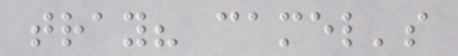tray? camel's
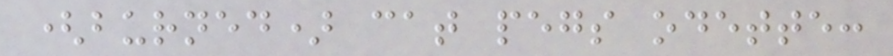(burned) cat pegs odette:
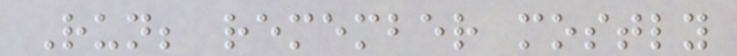Run; remember mostly
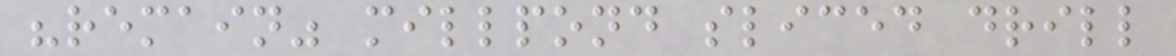"remain" millpond sliced drill
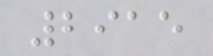2915
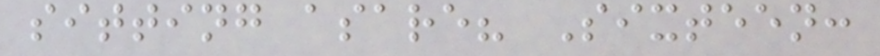sitting asare? Sixteen:
